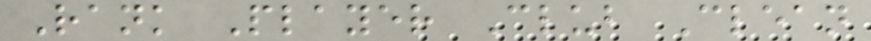Rank Player Club Clean
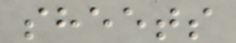sheets
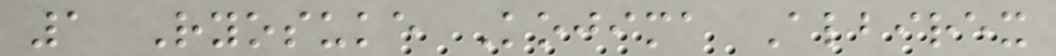1 Ryosuke Kojima Albirex
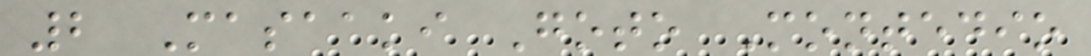2 Masaaki Goto Montedio
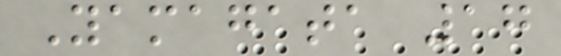Yamagata 17
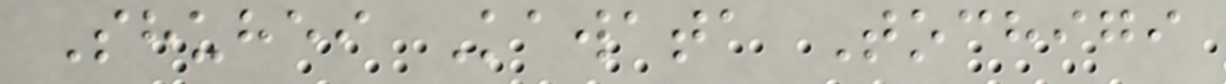Shuhei Kawata Tochigi
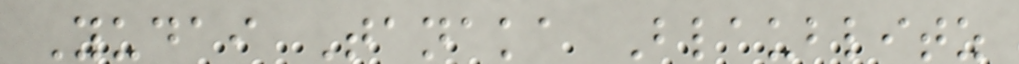Yudai Tanaka Blaublitz
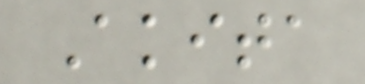Akita
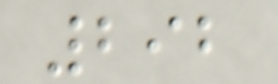292
